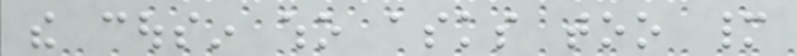the cousin who asks too many
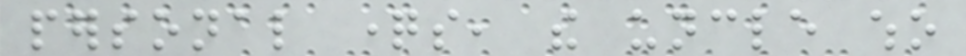personal questions, the uncle who
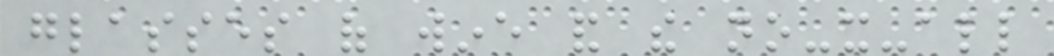glasses of wine and the no-it-all
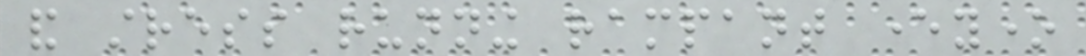and stress running rampant everyone
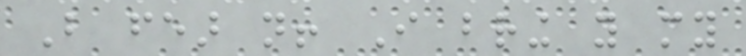But fear not! I bring you my
